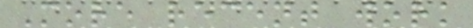More recent work
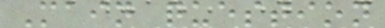Main question
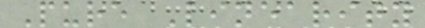Pure Linearity
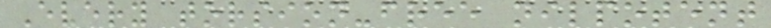Every torsion-free nilpotent
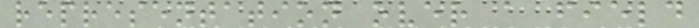representation over a field
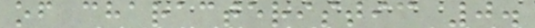of characteristic 0.
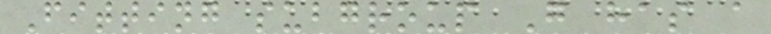Fitting subgroup G has a
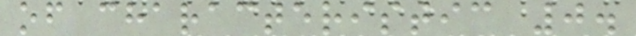of characteristic 0.
